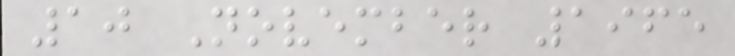10 November 1965
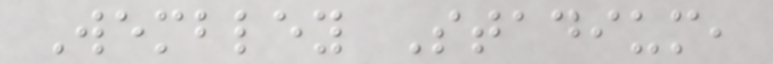Wembley Stadium,
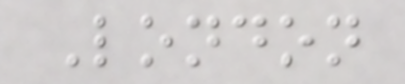London
